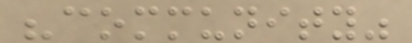"community"
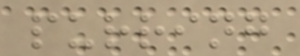purring
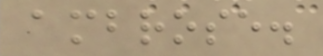ambrose.
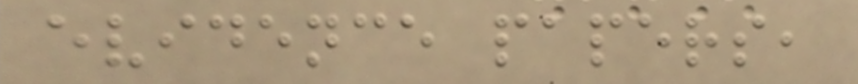evidence papers,
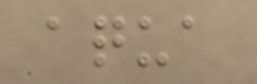aqua
